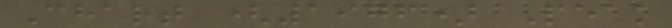Chart (1976) Peak
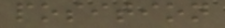position
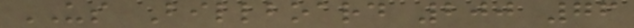US Billboard 200 76
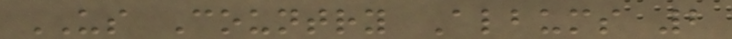US Country Albums 2
